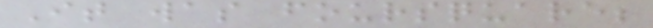It was foursquare;
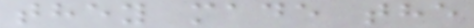they made the
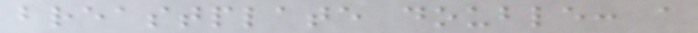breastplate double: a
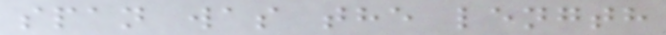span was the length
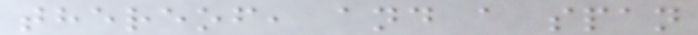thereof, and a span
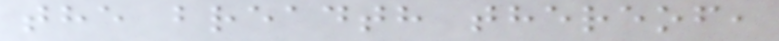the breadth thereof,
